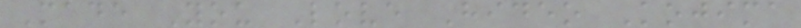Made You Love Hideo Kojima
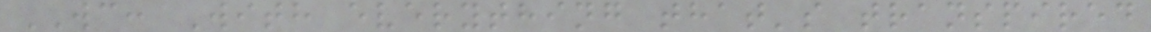WC: With everything that's transpired
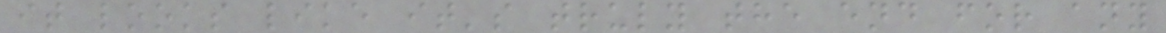it looks like it's truly the end for any
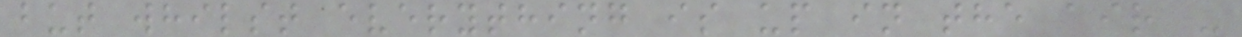but whilst everything is up in the air -
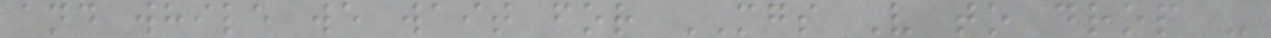and while we wait for MGS V to drop -
